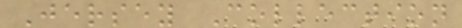Jersey Collection
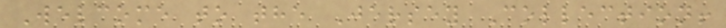Welcome to the Jersey Collection!
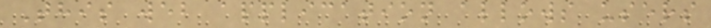This web application allows users
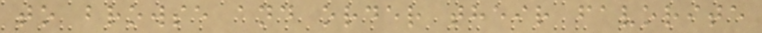to browse and order their favorite
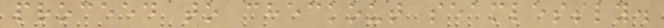proceed to checkout seamlessly.
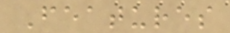Features
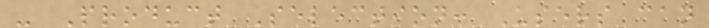- Product Selection: Users can
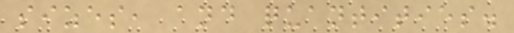sizes, and quantities.
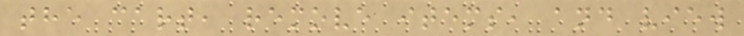the cart, remove items, and view
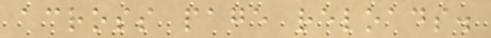across page reloads.
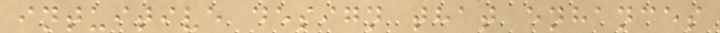intuitive design that enhances
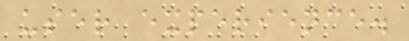user experience.
